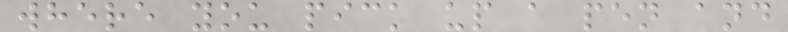where you pick up a pen and
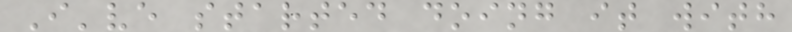I've started doing it with
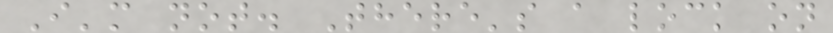I'm not. There's a lock on
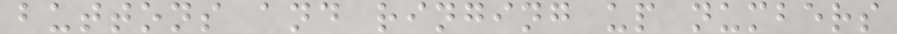buttons and ringing up numbers
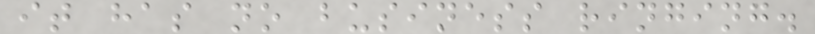it has no business ringing.
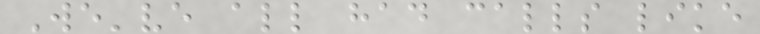We've all had calls like
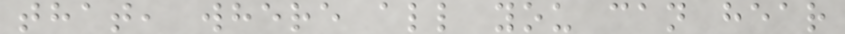that, where all you can hear
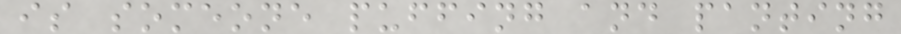is someone puffing and panting
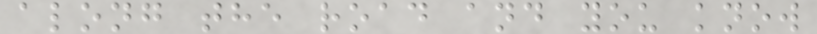along the road and you know
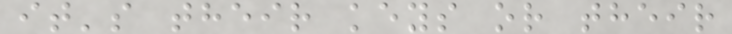it's their keys or their
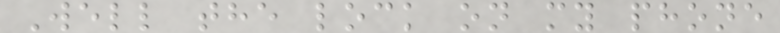Well the lock on my phone
